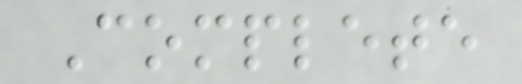Complete
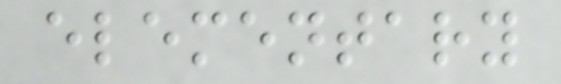elementary
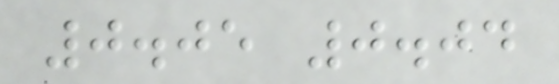0.05 0.04
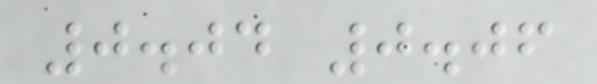0.04 0.06
